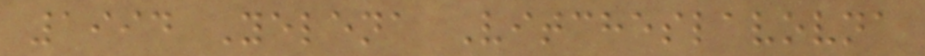1994 Yelena Vitcheslavovna
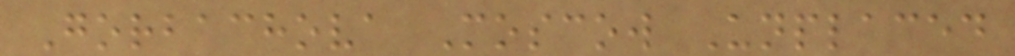Gorbachova Moscow Unplaced
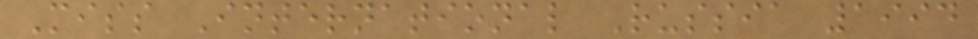Miss International Russia 1994
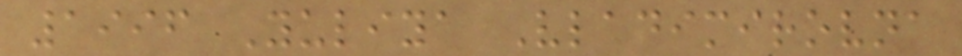1996 Yuliya Vladimirovna
